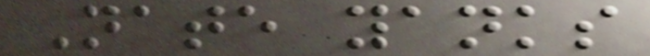Nate yanks
